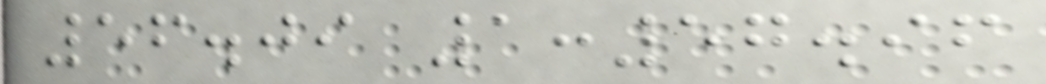56.09 1:57.96
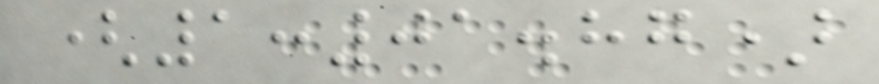(1:01.87)
